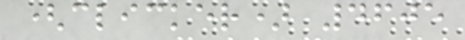(clicker) 4605
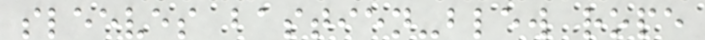sleeves bastien-blew rope
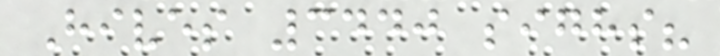Hives 3440 sighs?
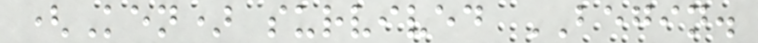(Ken) survived BEGIN.
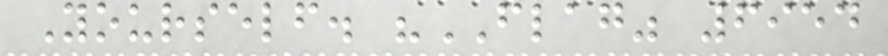Yourself. "FLAG" 6954
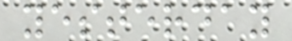yesterday
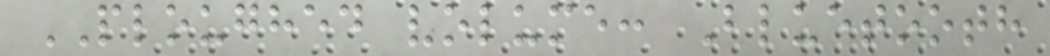PLOUGHED volume: Bluetooth
